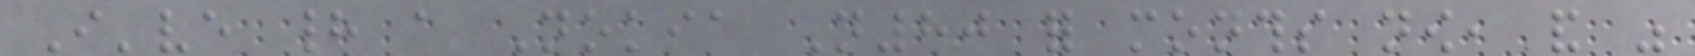I've had a Nokia N80 for months now, and was
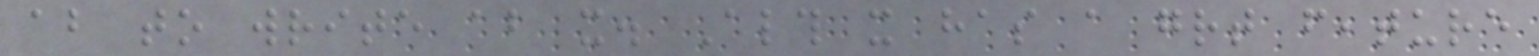about to write about it. Although it has a great feature
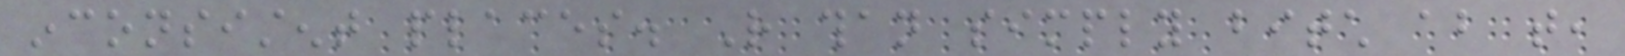inconsistent places. Rather than simply bitch about that,
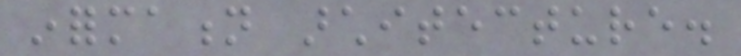information architecture.
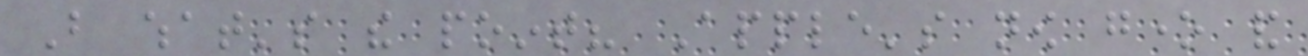But what's the point? Apple's now gone and
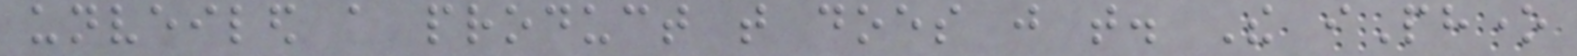unveiled a product that does just that. The iPhone
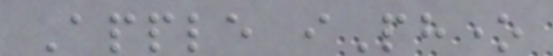Apple iPhone
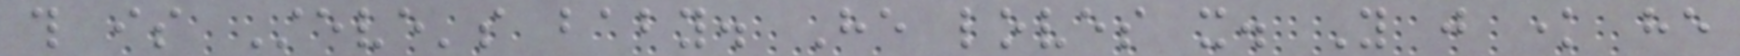this is Steve's baby. He loves it. You just know he
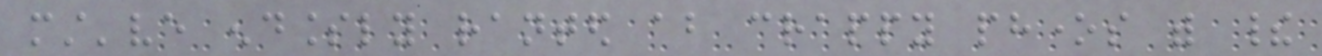must've endlessly ranted about crappy phones with their
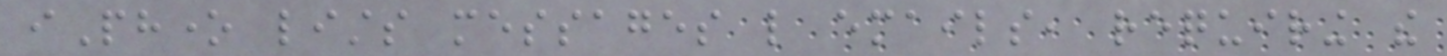iPhone lists messages like emails, requiring the
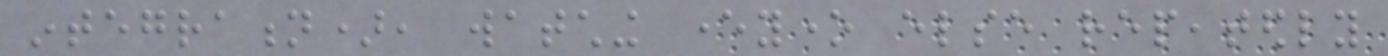integration), watching everyone else repeatedly
